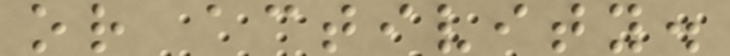or activity.
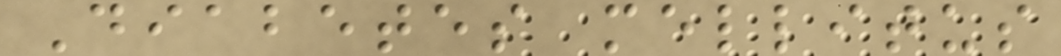Diabetes mellitus
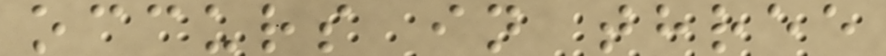occurs in three
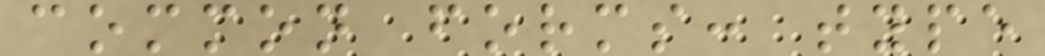common forms: type
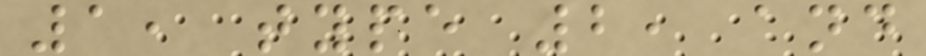1, type 2, and
